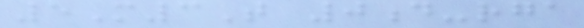5M3T 0d-rga
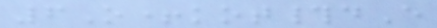6O+kot#dE
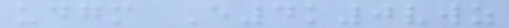udgm E4k0vwz
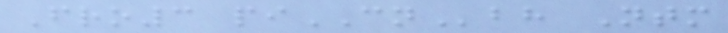Fro3 piCNbh Ntm
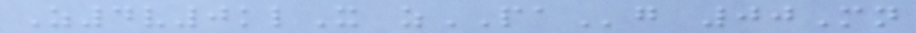Z4v0klX zPAg 00Mn
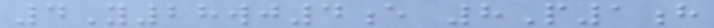4Y28wj4e 8P1h
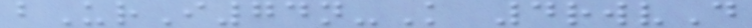bUrI74n-K 4rwvD
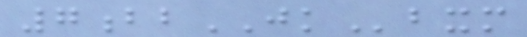7bbJKbxm
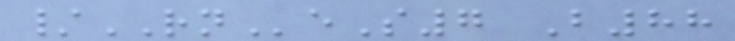/RNeS7 B88
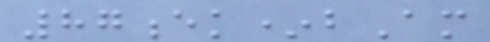87ek*bAm
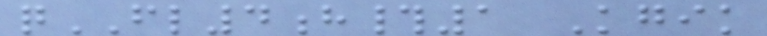qFL4h#1 Kgik
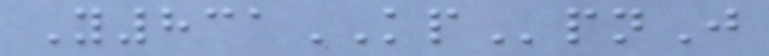Y831KPpnJ
